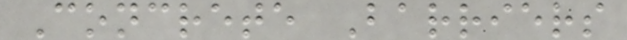Concrete Barriers
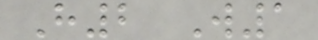H2 W1
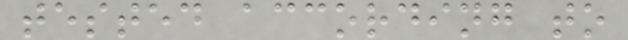tested according to
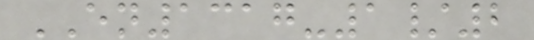EN1317-1/2
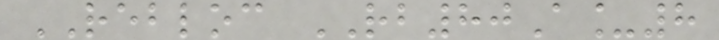REBLOC RB80A_8
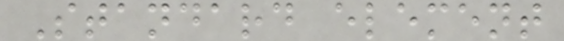Standard element
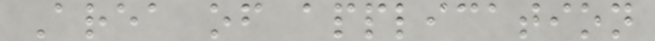Area of application
